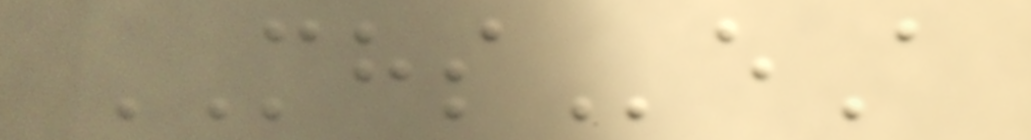MHSeA
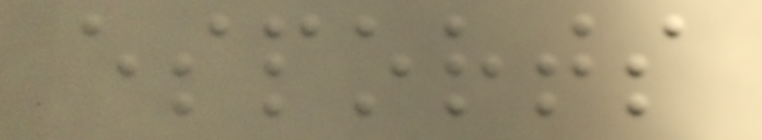esports
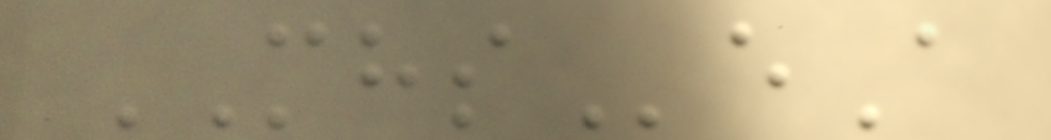MHSeA
